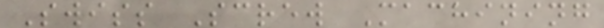Swiss Screw Machining
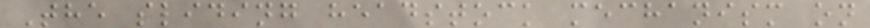The sliding headstock mechanism on
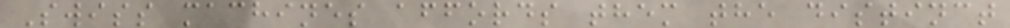Swiss machines affords them the distinct
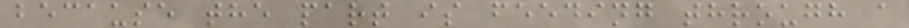because the part is feeding through a
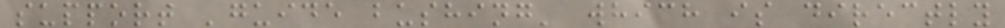support 'guide bushing' which is directly
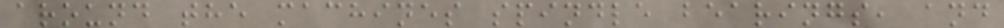around the machines spindle bearings, and
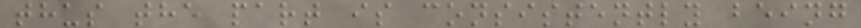thus the part is consistently being
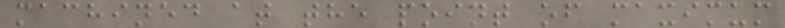machined at the point of maximum
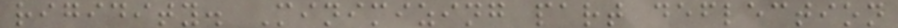rigidity. Minimizing part deflection
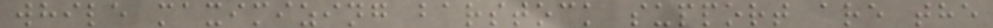while maximizing barstock support are the
